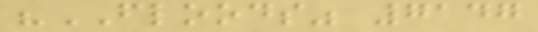"FLOODS" 7147
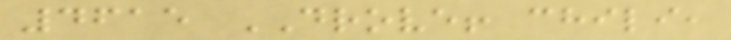4615 DROVE! chili,
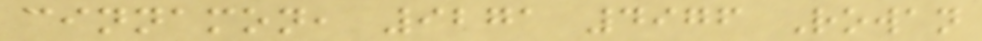cinnamon, 9271 4976 Rowan
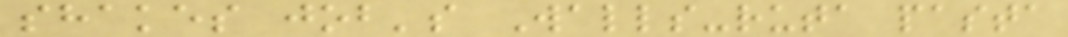shakes job's Walls-ruta pasta
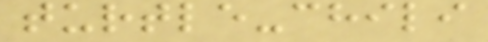turtle-chili
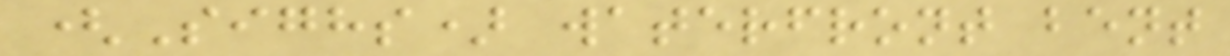(Sighs) waterfront bent
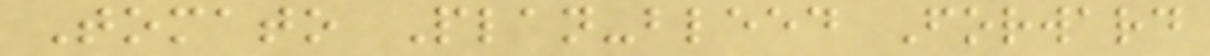Tomato Plan-bleed Forward
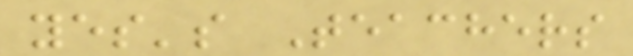yes's Teachers
